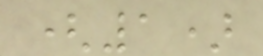(1)
